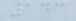143
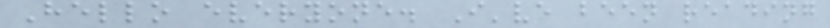Hello everyone. I've been reading
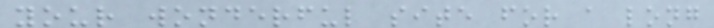your wonderful site for a long
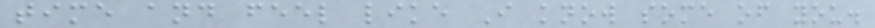time and feel like I know some of you.
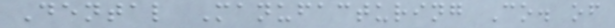Dental Manufacturing Co. of
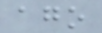ago
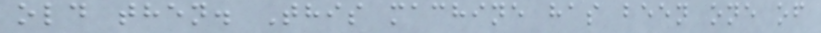old then. This machine has been one of
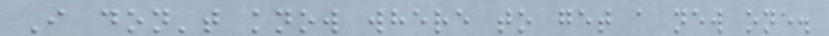I don't know where to get a new one.
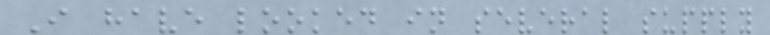I have looked in several supply
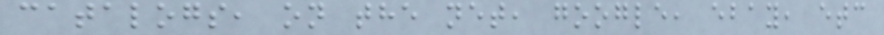catalogs, on the net, google, ebay, etc
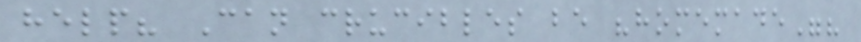help? Can crucibles be "homemade"?
